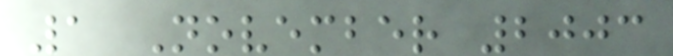1 November 2003
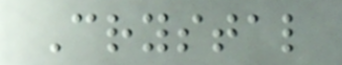Crystal
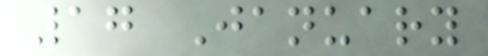17 January
